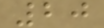20
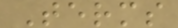Terms
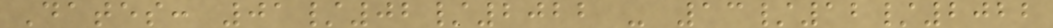Dates: 01/02/2022 - 13/12/2022
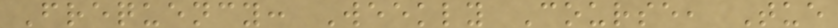Frequency: Weekly Course, Tue
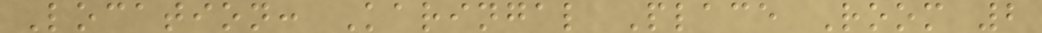Location: Karingal Place Room 2
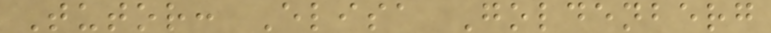Tutor: Elisa Goldenberg
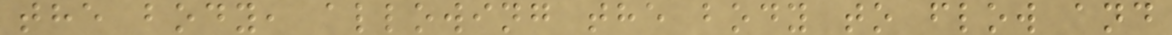the body, allowing the body to flow and
